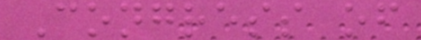Congress of
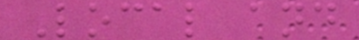Local and
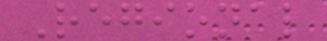Regional
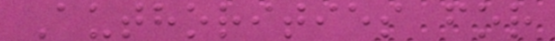Authorities for
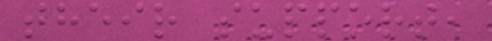their support,
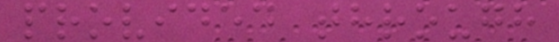provided through
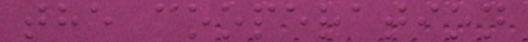the cooperation
